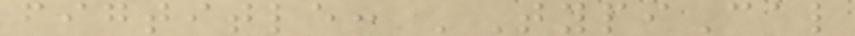figtitle: 'TypiCal
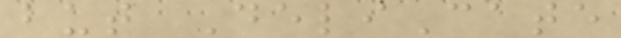but DeliCate
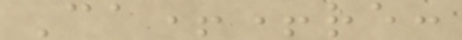Ca++re:
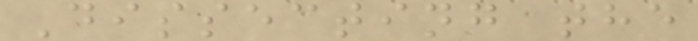Dissecting the
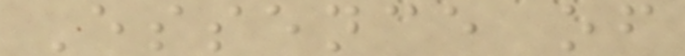Essence of
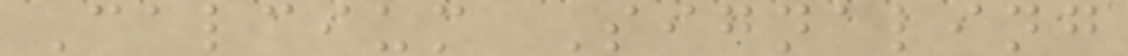Calcium Signaling
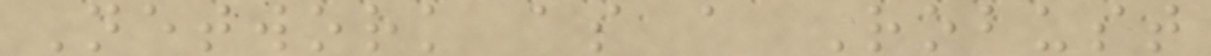Network as a Robust
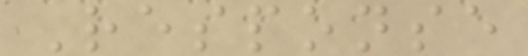Response
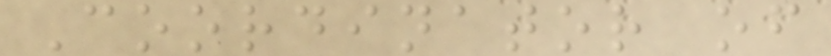Coordinator of
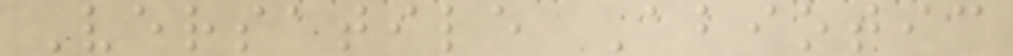Versatile Abiotic
